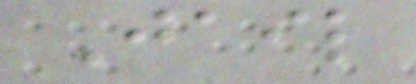Jail
